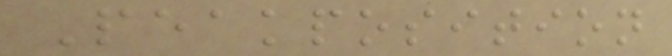Peakposition
